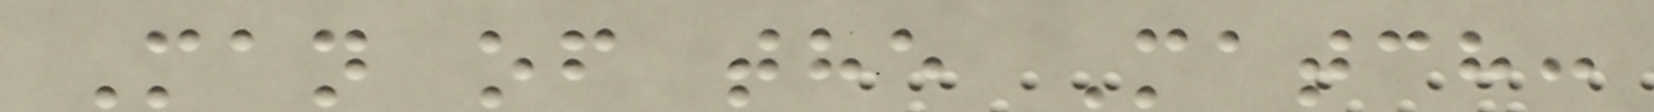Man of the Match:
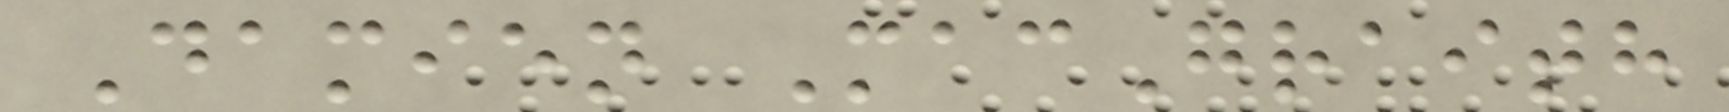Damien MacGraith
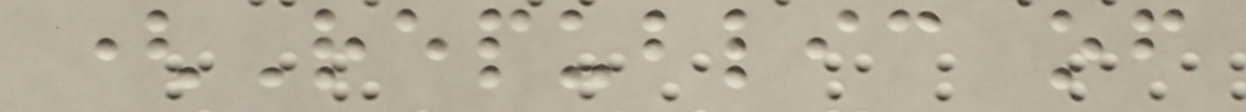(Republic of
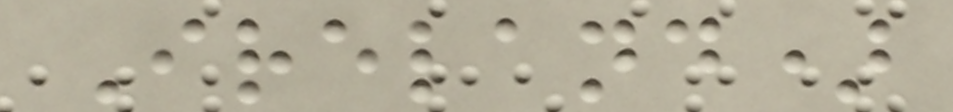Ireland)
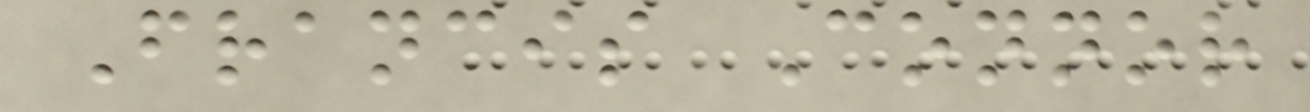Francis Connor
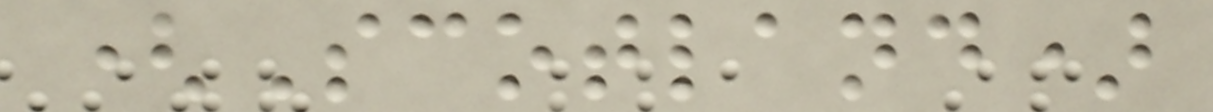(Scotland)
